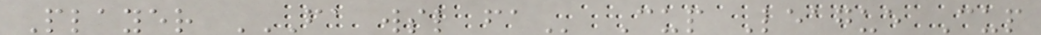Player FA WSL FA Cup League Cup
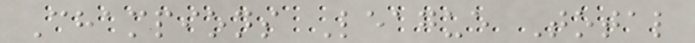Champions League Total
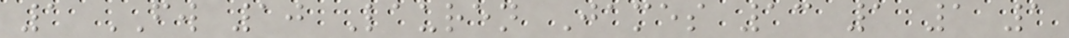1 FW 10 Lauren James 13 1 1 1
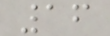16
